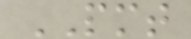PMT
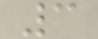3
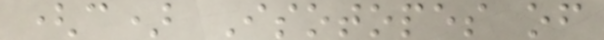(c) Isotopes of
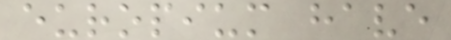europium have
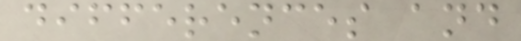differences and
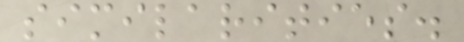similarities.
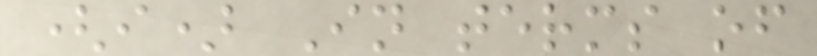(i) In terms of
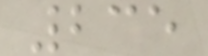235
